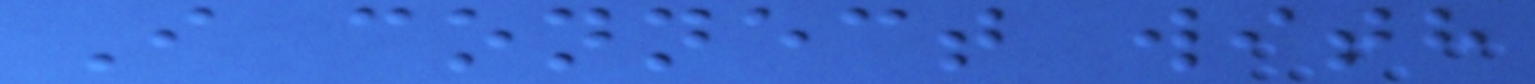I connect with
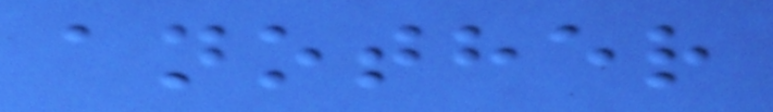another
